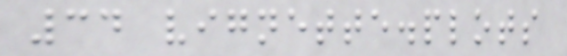34 vignette.plots
